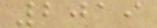2019
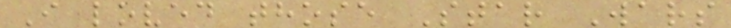I loved those Star Wars
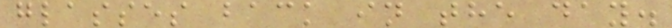glasses back in the day.
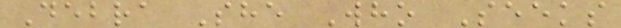Debra She Who Seeks
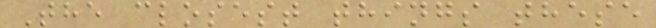The closest things these
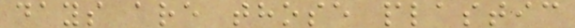days are those plastic
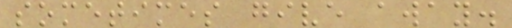sometimes give away.
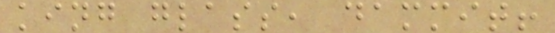king glass, dammit!
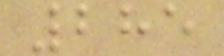285
